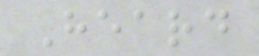Heard
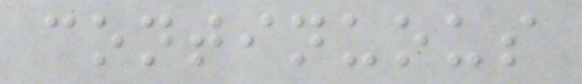continuous
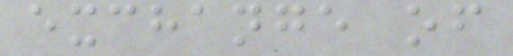exchange of
